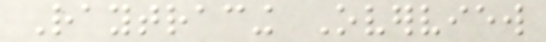Raytracing Overview
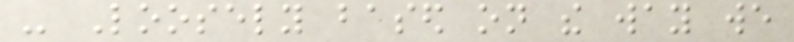- Loosely based on the way we
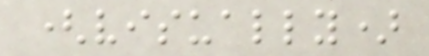(visually)
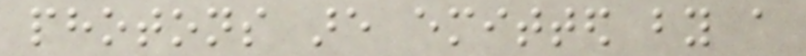photons are emitted by a
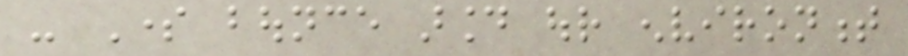- Some bounce around our environment
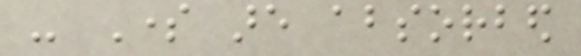- Some are absorbed
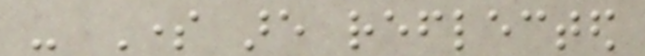- Some are reflected
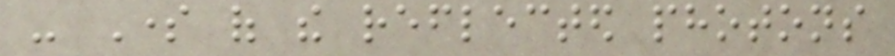- Some of the reflected photons
